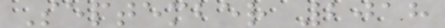September 2018
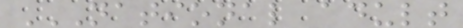NATIONAL ADULT
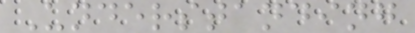Understanding
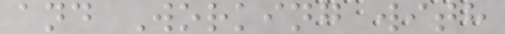and Working with
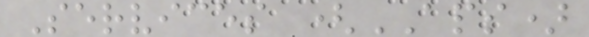Services (APS)
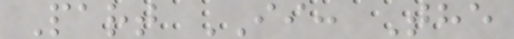Part II: The
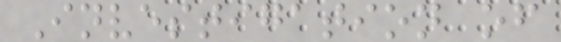Investigation of
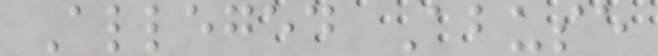Alleged Abuse
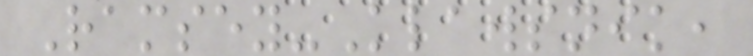Ramsey-Klawsnik,
